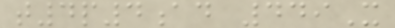t4p4ad 449X
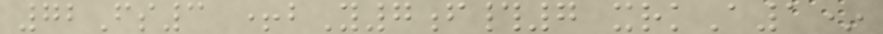72Fs3 +bY7f#7 xrkA1*
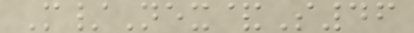M/Nex&S46
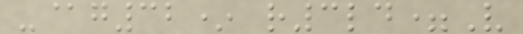-@g32* r3ld=V
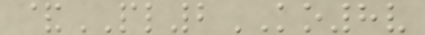&PL2KO8v
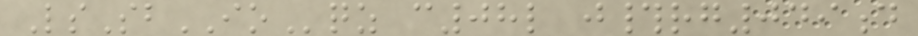LsSbIOqz c08l j#rg049d
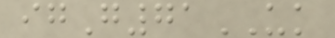igG71UK
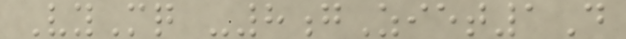VyMq -8gZiet1D
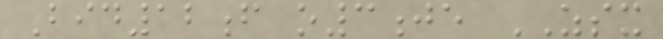Bid12f o3je ZSX
